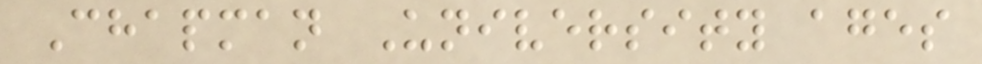Chapman University ages
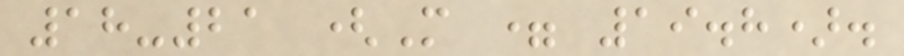18-21 (M = 19.8).
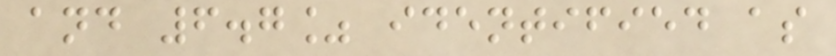and 6.7% identified as
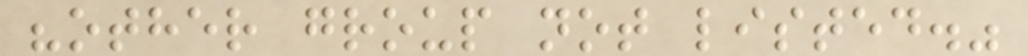"other group not listed."
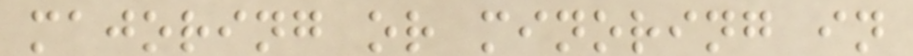majoring or minoring in
